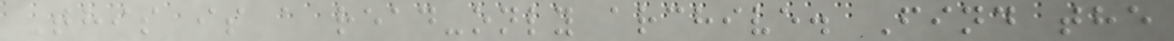This is a read-only archive. Find the
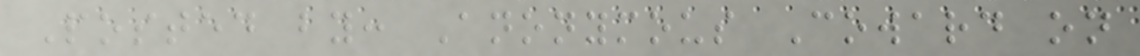Posted by: Anonymous Coward on
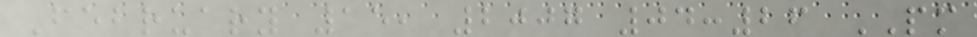February 15, 2007 04:26 PM
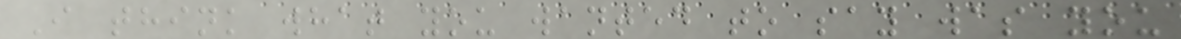I think what you wanted to say was you
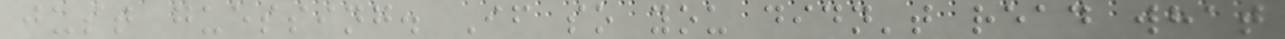just guessing. If so you didn't read what
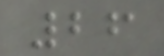26
